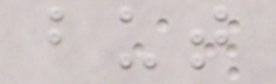but
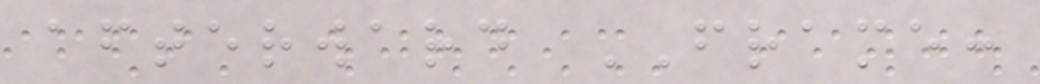afterward FRAME:
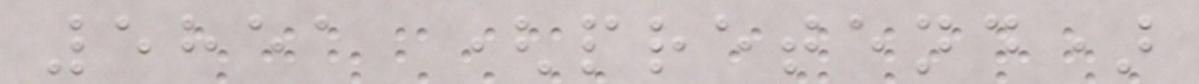5851 (pretend)
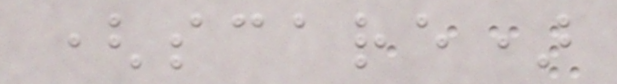(scare)
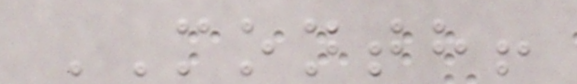MONTH!
